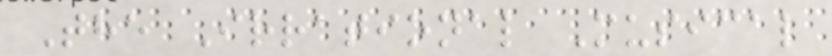The Irrational Musical
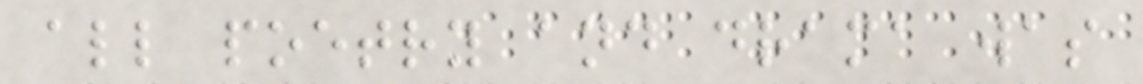all poetry and drama was
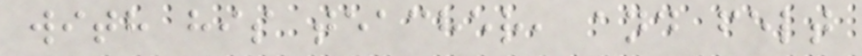with his teacher, and felt
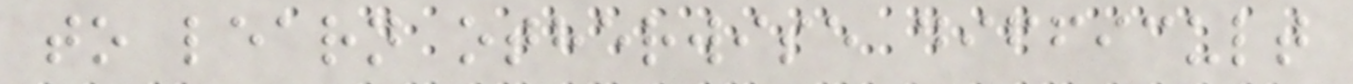to learn otherwise difficult
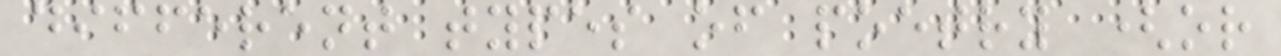different types of poetry (or
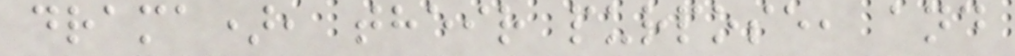drama), their purpose, and
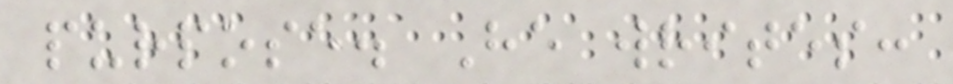purpose. He writes:
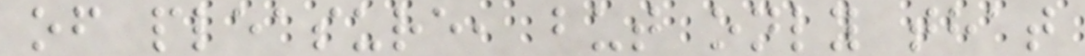of pleasure, but only that
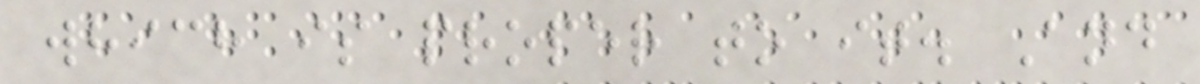which is proper to it. And
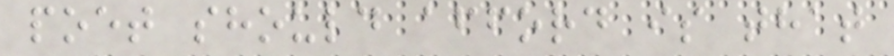poet should afford is that
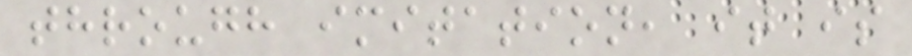through imitation, it is
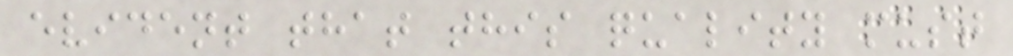evident that this quality must
